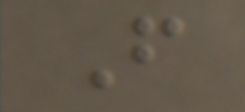F
